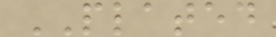PLATED
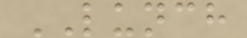LUNCH
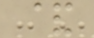&
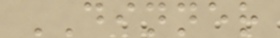DINNER
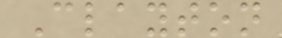Clayton
